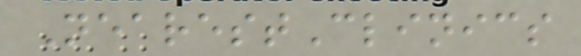NearestClinics
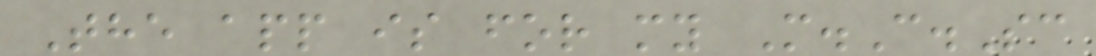The app is for my M.C.Sc
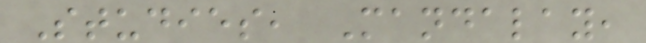Studies, Mandalay,
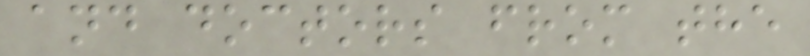and doctors from the
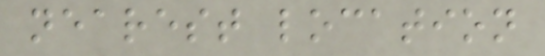nearest location
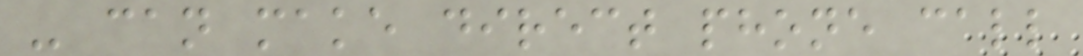- can make direct phone call
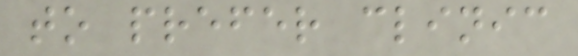to prefer clinic
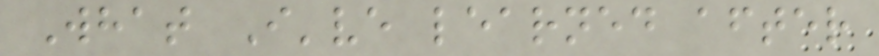What I've learned after
